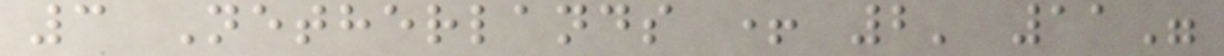3 Netherlands + 2' 11"
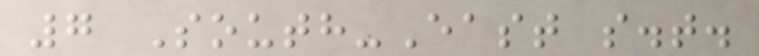7 South-East s.t.
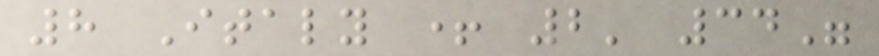8 Italy + 2' 34"
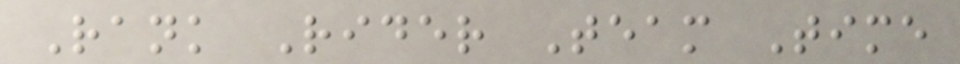Rank Rider Team Time
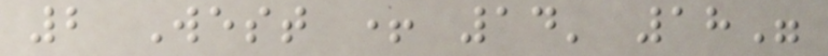2 West + 14' 18"
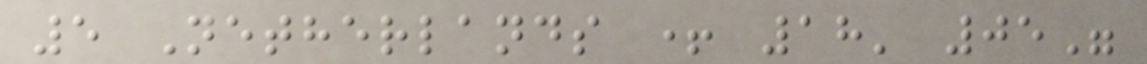5 Netherlands + 18' 05"
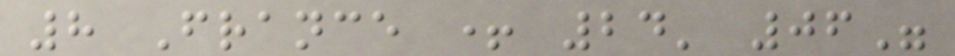8 France + 24' 06"
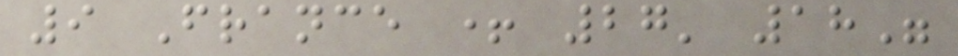9 France + 27' 18"
